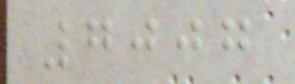7007
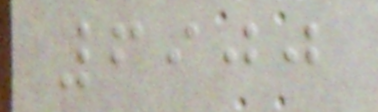6900
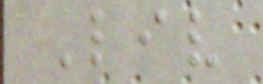Liv
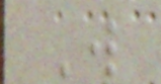W
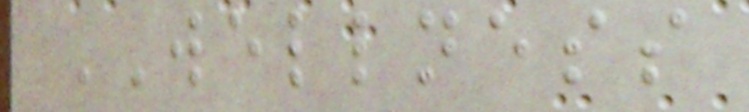WELLNESS
